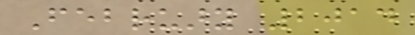February 2014
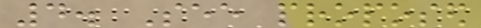4. See proposed
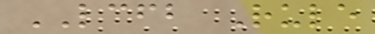LCFB Rule
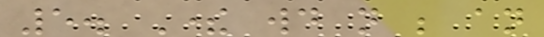5. There would not be an
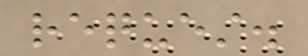request.
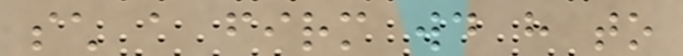such a firm would have to
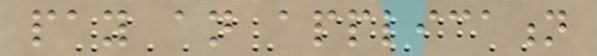pay an application
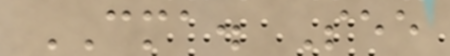CMA. See
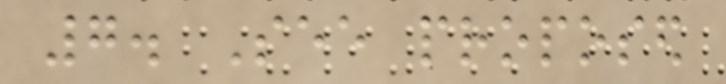7. See proposed
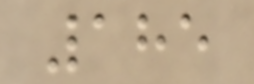185
